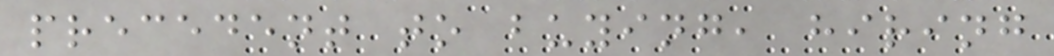precedent to buying, hiring
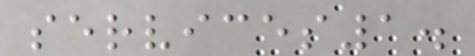services1.
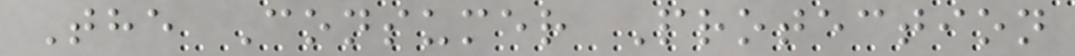The Consumer Protection
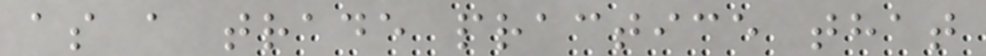as a trade practice that
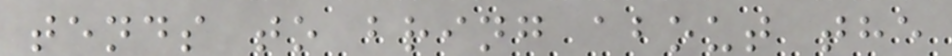tends to bring about the
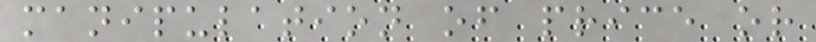manipulation of price or
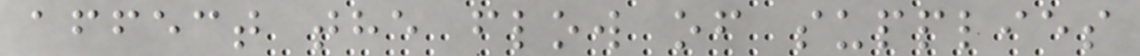affect the flow of supplies
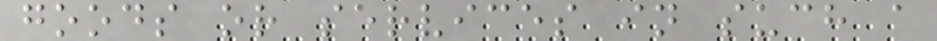goods or services in such a
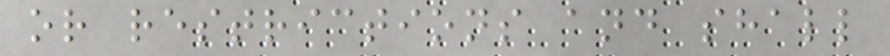or restrictions and shall
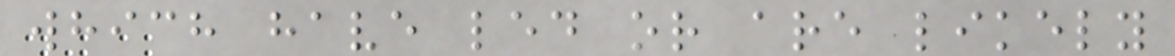which have led or are likely
